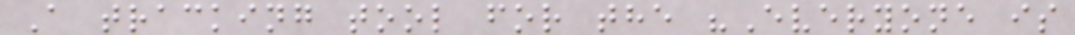A tracking tool for the "Everyone is
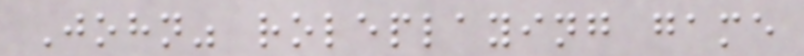John" roleplaying game
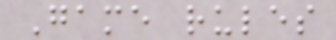Game rules
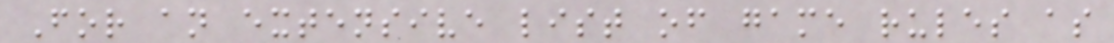For an extensive list of game rules as
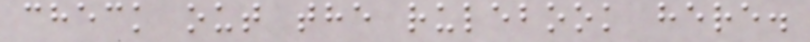check out the rulebook here.
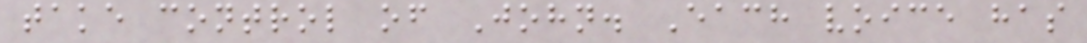take control of John. Each voice has
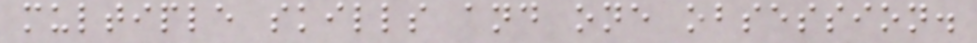multiple skills and one obsession.
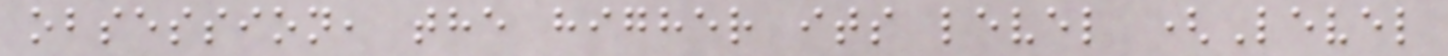obsession, the higher its level (Level
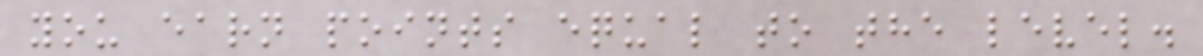you earn points equal to the level.
